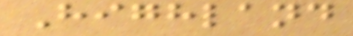Highland
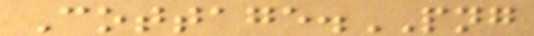Cottage.PNG
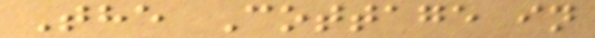The Cottage in
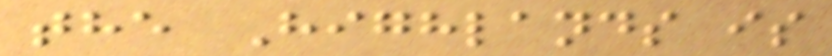the Highlands is
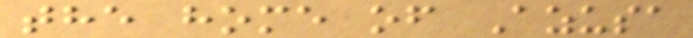the home of Azusa
